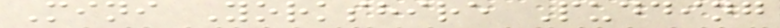Mini Yorkshire Pudding
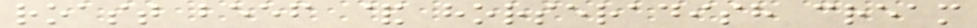roast beef & horseradish cream
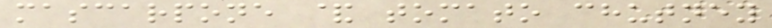mascarpone & tomato chutney
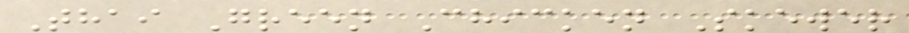Thai Green Chicken Skewer
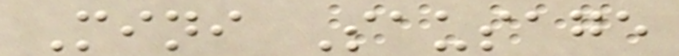Mini Sausage
